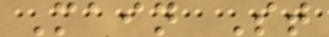Main St
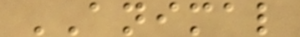ANIMAL
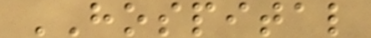HOSPITAL
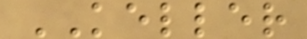KELLER
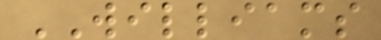WILLIAMS
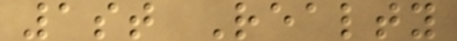1st Realty
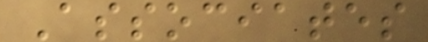Associates
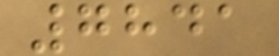7841
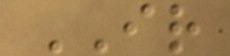IR
